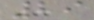29
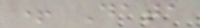+ Data
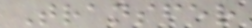Transfer
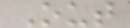Out
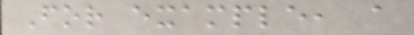For example, a
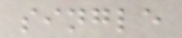single
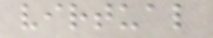virtual
